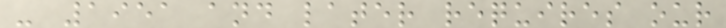- 1951 and later requires our
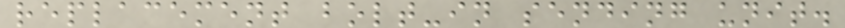replacement bolt-in sending unit.
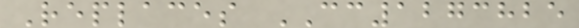Replaces CC1273825
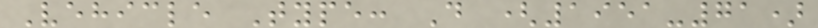Vehicle Type: D (1951-71)
